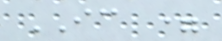IC =
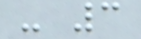- 3
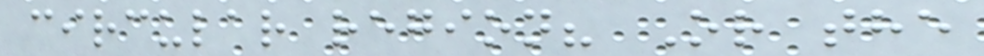circular region? Or the
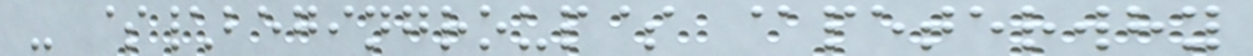- $\begingroup$ @peterwhy
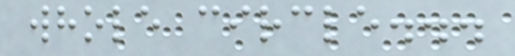whole circle...
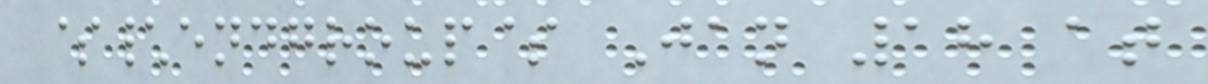$\endgroup$ Jan 18 at
